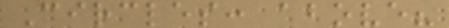Circles: above?
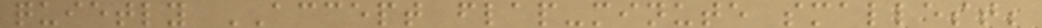quietly ACCEPT flap-minute smallest;
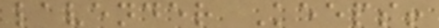lavender Keeps!
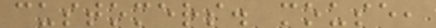customers. mouse,
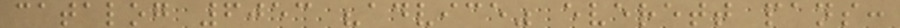catalog 6053 "advice" everett pans:
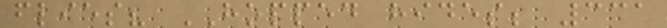flies? HOPPED hides; 331
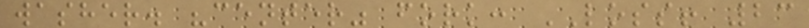washer. "center" fork: LOSS! 23
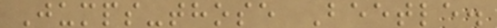Jumps-those Beetle.
